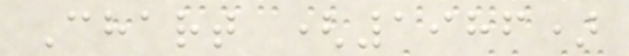Chart (1986)
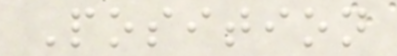Position
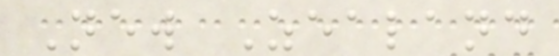New Zealand
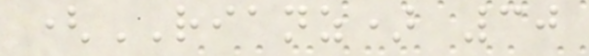(RIANZ) 30
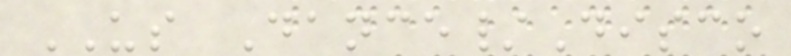US Dance/Disco
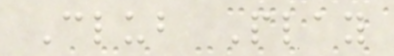Club Play
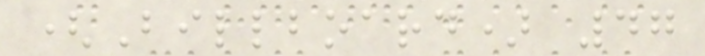(Billboard) 47
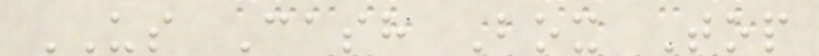US Cash Box Top
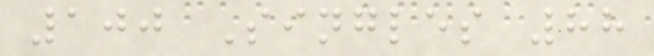100 Singles 88
